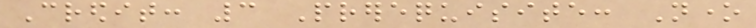Credit: 3 Prerequisite: None
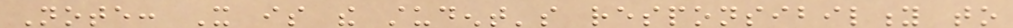Note: It is the student's responsibility to
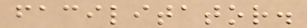facilitator.
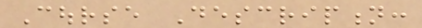Course Description:
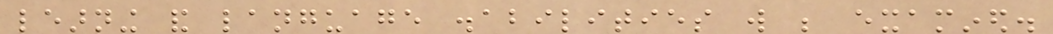learning and language disabilities will be examined.
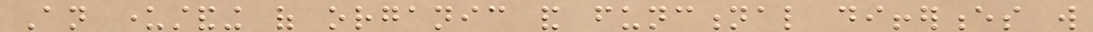An understanding of organic and functional differences will
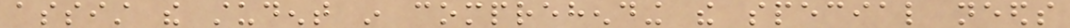assist the student in comprehending the special needs
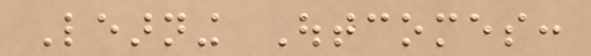Learning Outcomes:
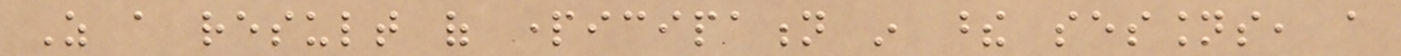As a result of participation in these sessions, a
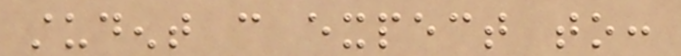student can expect to:
